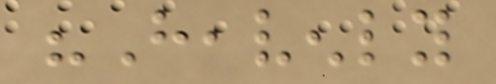"Heavenly
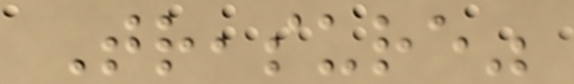Treasure"
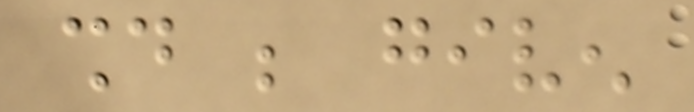should be given
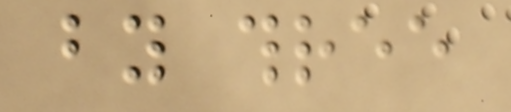by three
